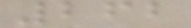262
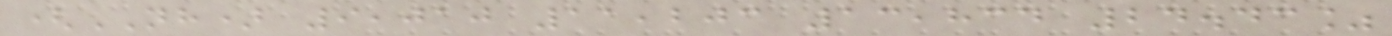(NH) 9,010 11,203 13,834 24.43%
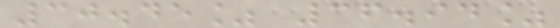30.45% 36.94%
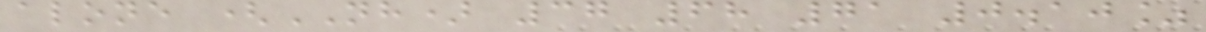alone (NH) 37 68 71 0.10%
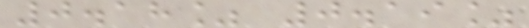0.18% 0.19%
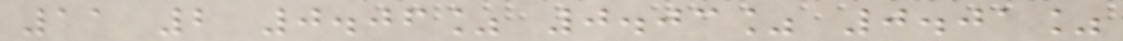11 2 0.06% 0.03% 0.01%
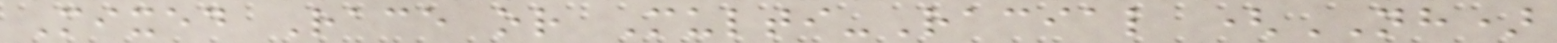Mixed Race or Multi-Racial (NH)
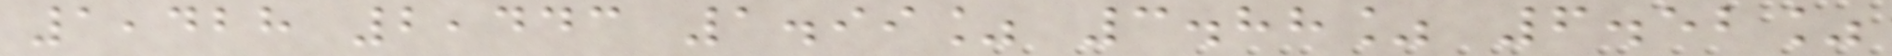1,428 2,443 1.99% 3.88% 6.52%
